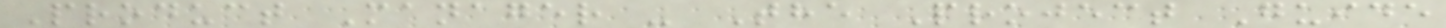Product Manager - The Project Guide
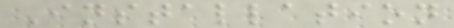Installation
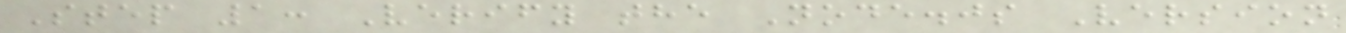Step 1: Verify the Node.js Version
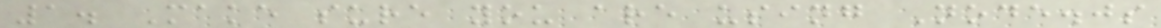1. Make sure you are using Node.js
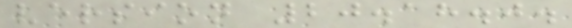version 20.18.0.
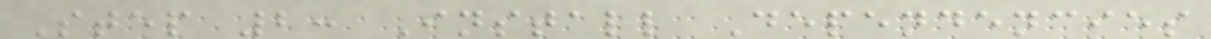Step 2: Install Dependencies
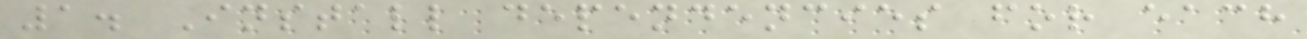1. Install dependencies for each
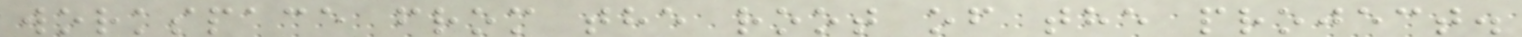workspace from the root of the project.
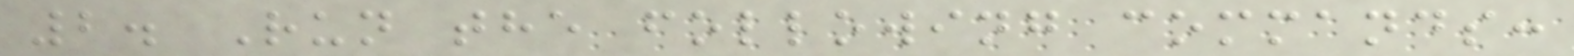2. Run the following commands:
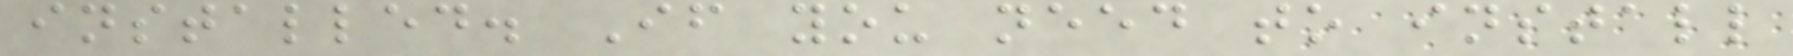installed. If you need to install
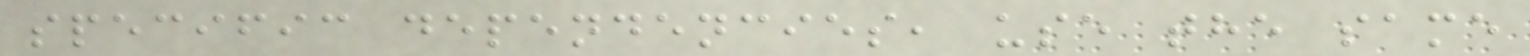specific dependencies, use the same
